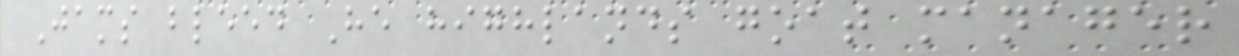Jams bleed He highlands goat manager
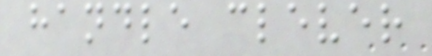handle clever
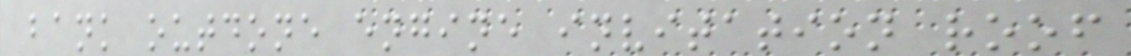bank outdone engine invitation roof
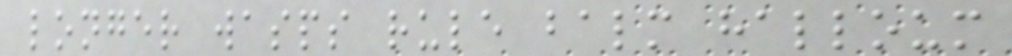longer wasps rule balm halloum
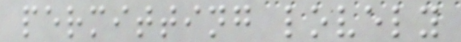permitting lovely
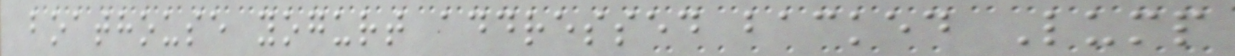boathouse yogurt addressed backed Lump
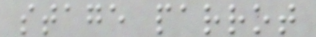stage parrot
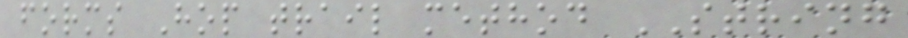forms Hop trail method STRING
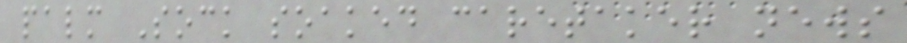palm Sock soaked caretaker news
